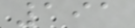191
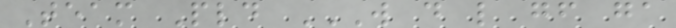Team Pld W D L GF GA
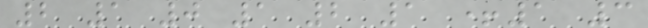2 1 0 1 2 1 +1 3
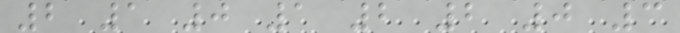2 1 0 1 2 2 0 3
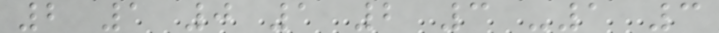2 1 0 1 2 3 -1 3
